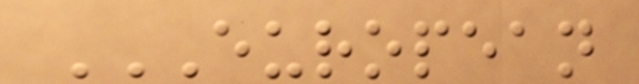EUROPEAN
